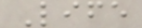Life
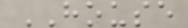HOUSE
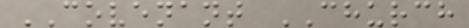COVENANT CHURCH
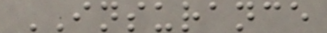INSURANCE
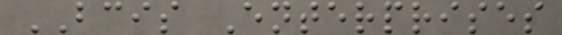BCIS Enterprises
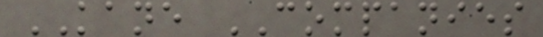KANE COMPANIES
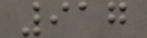917
